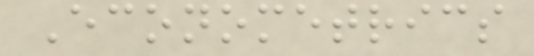Econometrics
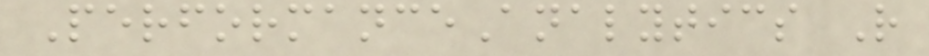PerformanceAnalytics R
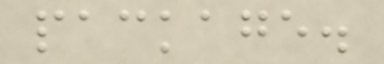package.
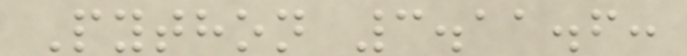Python 3.11.6:
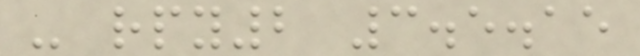- rpy2 3.5.15
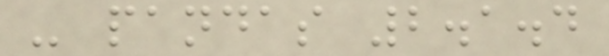- pandas 2.1.4
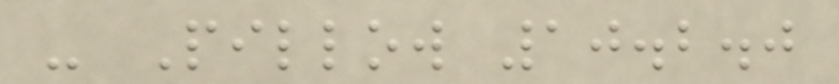- Pillow 10.2.0
